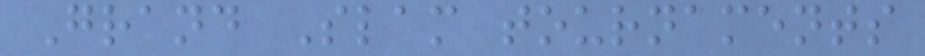Grand Slam tournaments
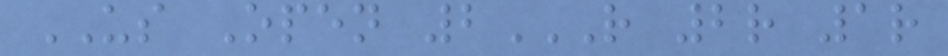US Open 2R 2R 1R
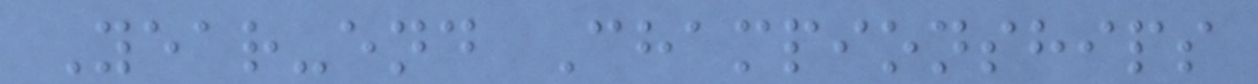Year-end Championships
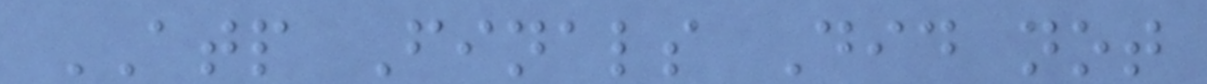ATP Finals Did not
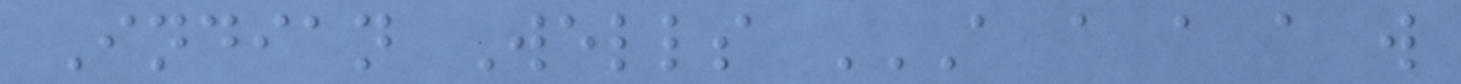Indian Wells A A A A W
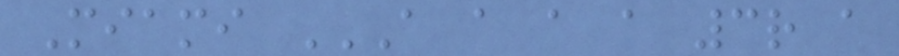Miami A A A A 3R A
